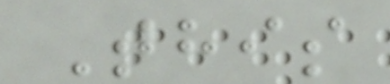This
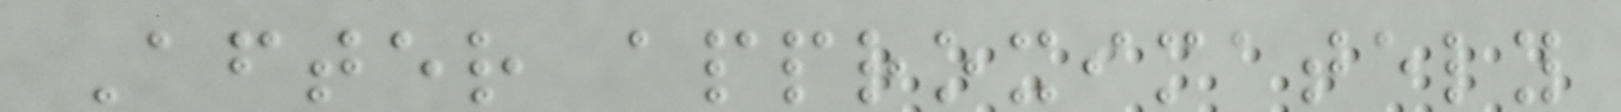After approximately
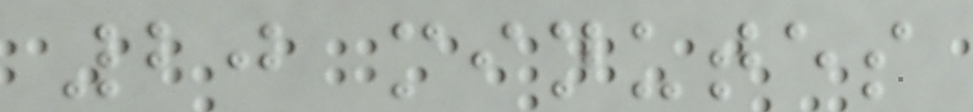20 minutes
